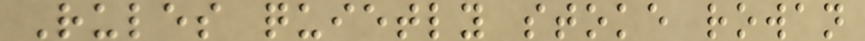Rules quietly stoke rowan
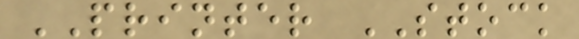PRINTER STOCK
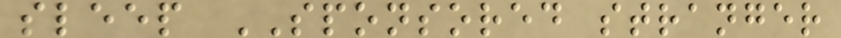sleep SPONSORED stranger
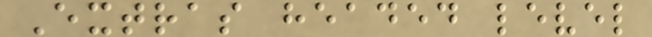Extras headed level
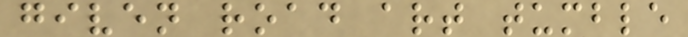given road art tumble
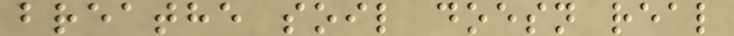breathe soil doesn real
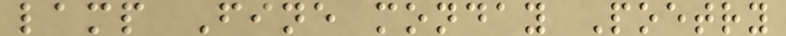lamp Fine monday Poetry
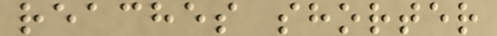reaches shorter
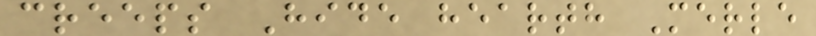creeps Hide hearth Merle
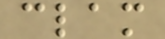clam
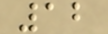12
